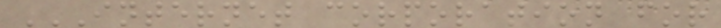INTERNET CORPORATION FOR
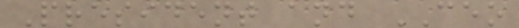President and CEO
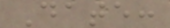Date:
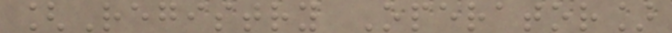[Registry Operator]
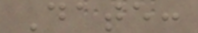Date:
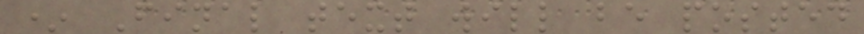* Final text will be posted
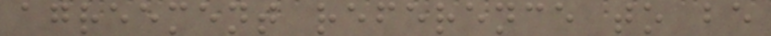agreement reference to be
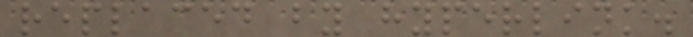replaced by hyperlink.
